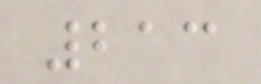213
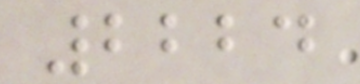2224
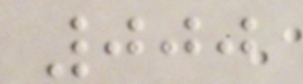000
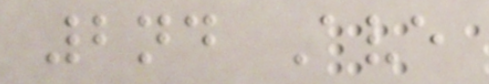2nd Ave
